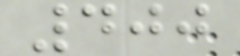400
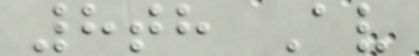8th Av
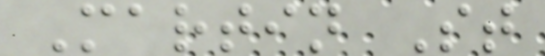Martin St
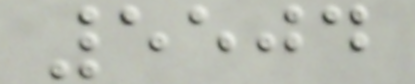5504
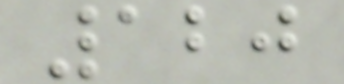120
